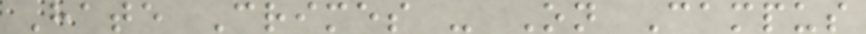Hate Crimes - On Campus
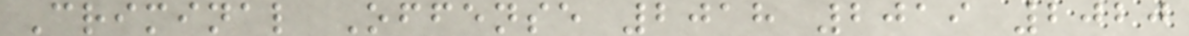Criminal Offense 2018 2019 2020
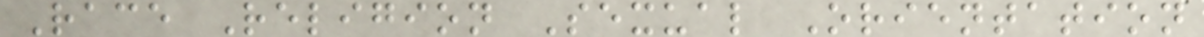Race Religion Sexual Orientation
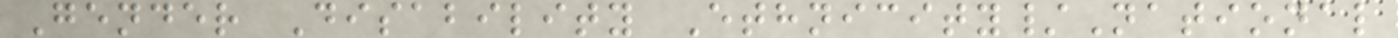Gender Disability Ethnicity/National
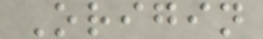Origin
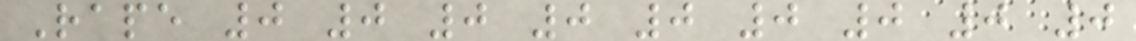Rape 0 0 0 0 0 0 0 0 0
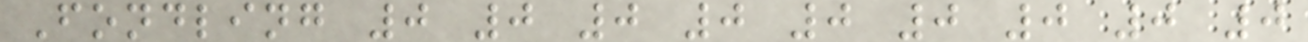Fondling 0 0 0 0 0 0 0 0 0
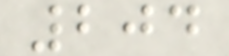204
